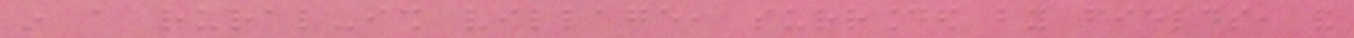in a rural-ish village, surrounded by fields, and
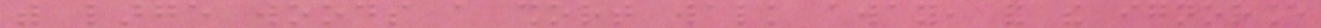with large woods a short walk away, and the ignorance
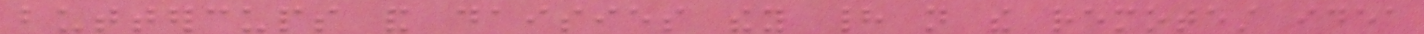buttercups and daisies they had not the remotest idea
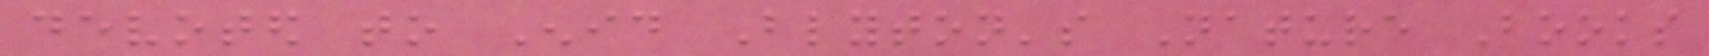devoted to Enid Blyton's Nature Books
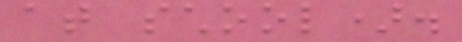at school).
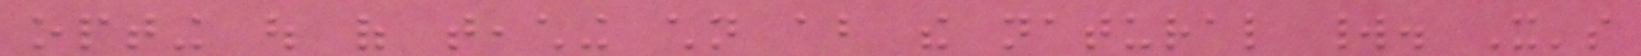opting out of teaching children about the natural world. It's
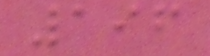196
